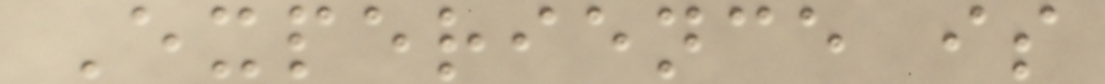Experience is
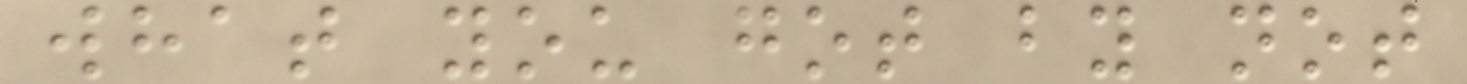what you got by not
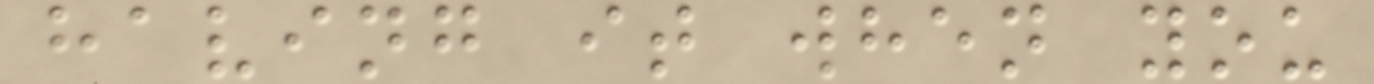having it when you
